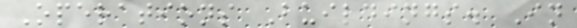Operations Buildings. In
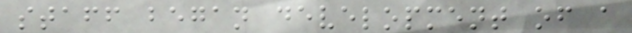staff began development of a
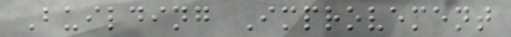Building Improvement
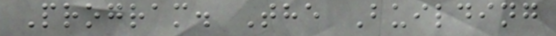Program. The Building
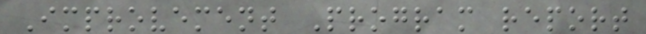Improvement Program report
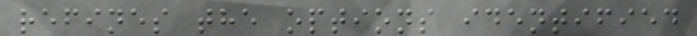refines the options identified
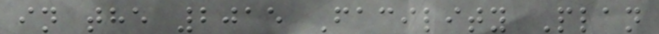in the 2015 Facility Plan
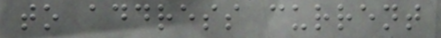to address current
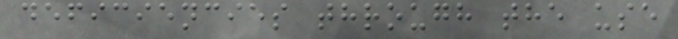deficiencies through the use
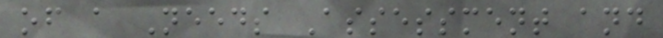of a Needs Assessment and
